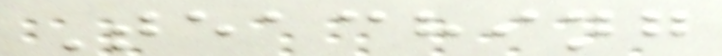Teaching
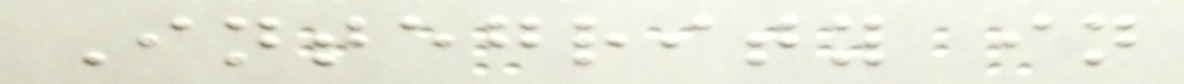Integrity in
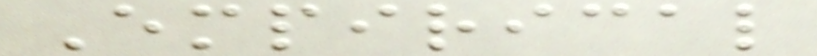Empirical
